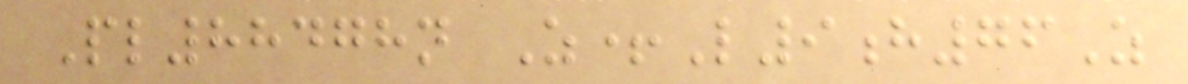Pl88478n Z+L9h76Z
